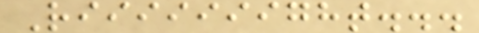Riiiiiiight...
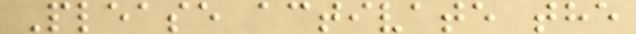Please activate the
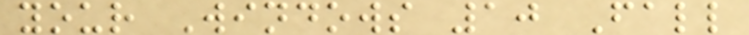your Windows 10 Fall
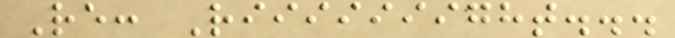Re: Riiiiiiight...
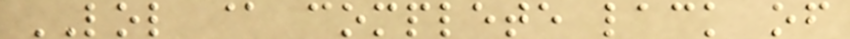LOL @ complete lack of
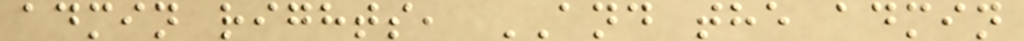admin rights, AND the admin
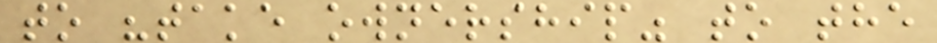to "take ownership" to the
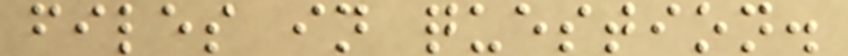files in question.
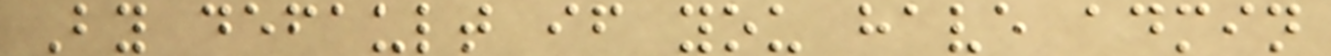By default if you have admin
